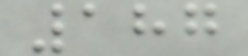187
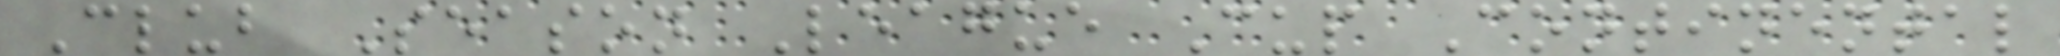Club Season League Cup Continental
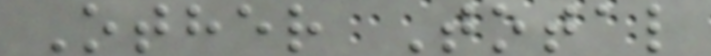Other Total
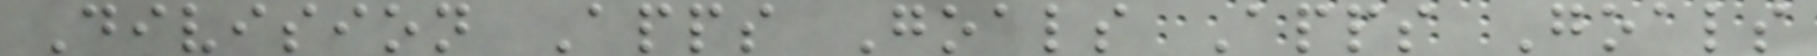Division Apps Goals Apps Goals
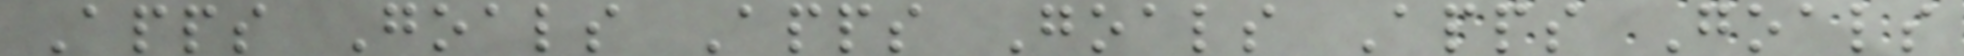Apps Goals Apps Goals Apps Goals
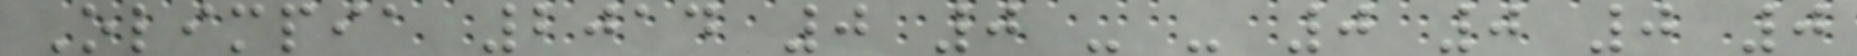Olimpia 2014 0 0 - - 0 0 0 0
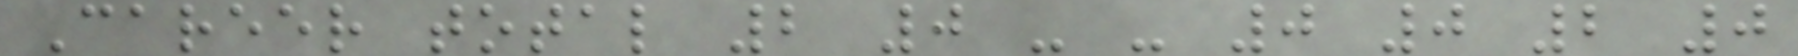Career total 2 0 - - 0 0 2 0
